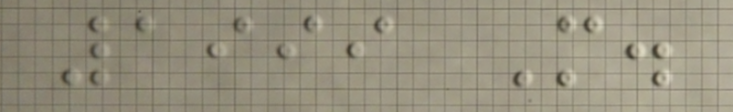1999 M.
